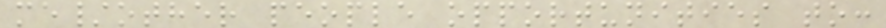me/other people opportunities to:
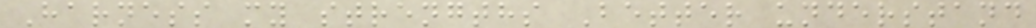Harness my strengths Better understand
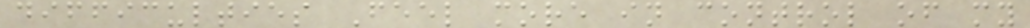difficulties Feel more in control of my
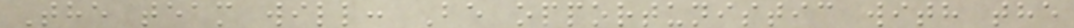The team will: Be opportunistic with the
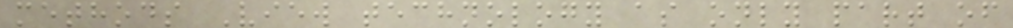methods View technology as only part of
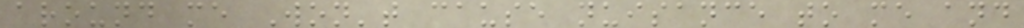around me Won't cause nuisance to me and
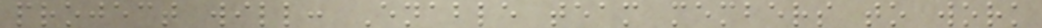project will: Enable team members to work
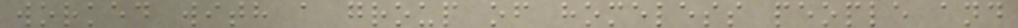worked with a group of homeless people and
